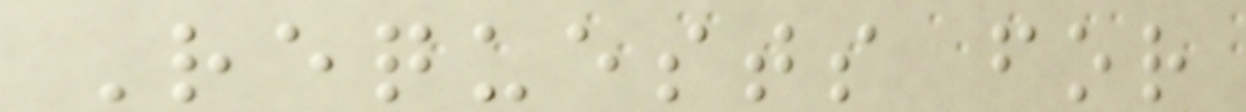Requests for
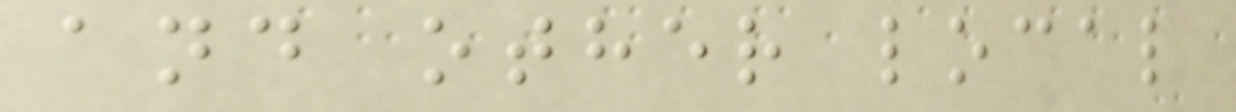and other local
